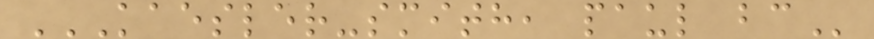KAESLER-SMITH, PAUL BC
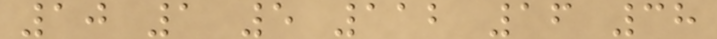10 1 5 112 16 38
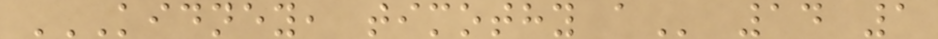KIDNEY, TIMOTHY A 14 1
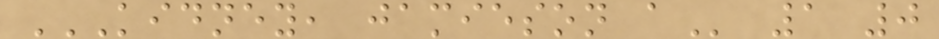KIDNEY, JAMIESON A 1 0
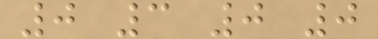0 3 0 0
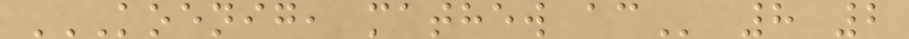KOENIG, MATHEW AC 8 2
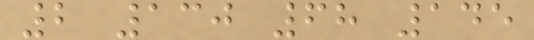2 130 68 145
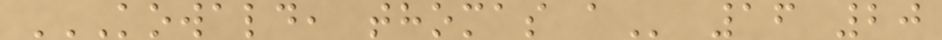KOWALD, THOMAS A 16 20
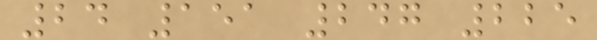24 151 247 225
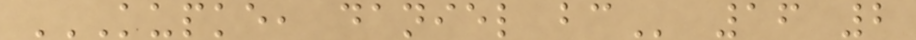KUPKE, DANIEL BC 16 2
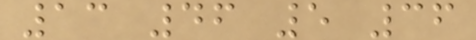13 46 5 36
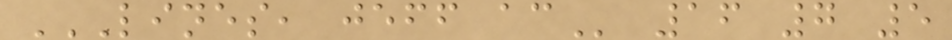LINES, JEFF AC 16 7 5
